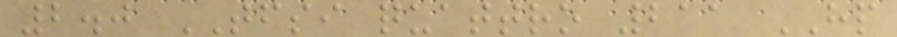2.0 TFSI quattro 211 HP
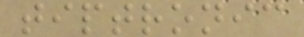tiptronic
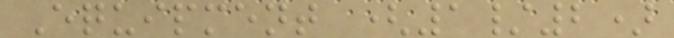Equipment (1/2)
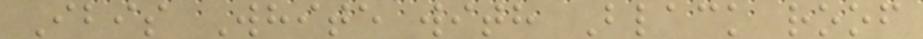Ibis White with Black roof
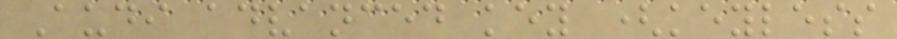Audi advanced key (keyless
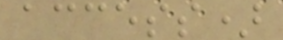access)
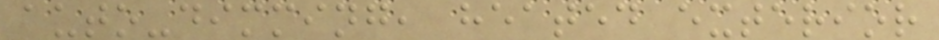auto-dimming, heated exterior
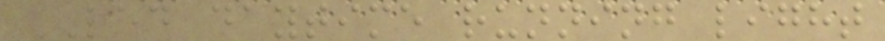LED daytime running light
